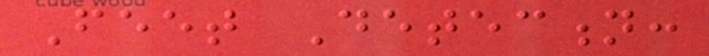Feet Detection:
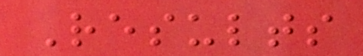Results
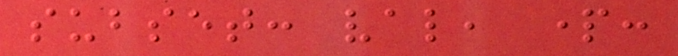subset: val, part:
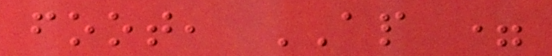foot, AP =
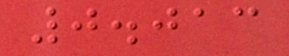0.013
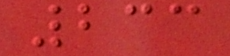233
